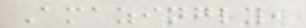Amazingly,
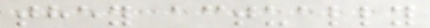they actually
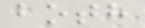both
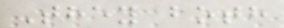They both
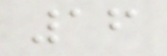16
